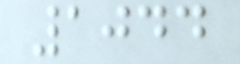1044
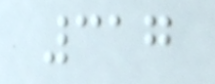317
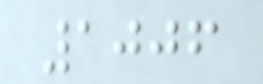1006
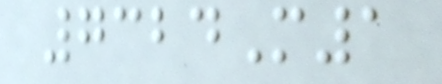7324M1
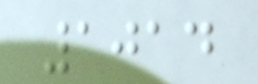1014
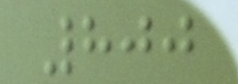800
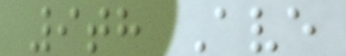9th Ave
